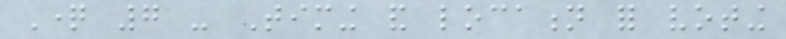Question 7 - Timing and location for voting
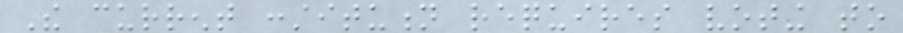The current constitution requires voting to
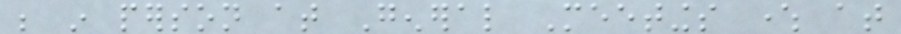be in person at General Meetings where at
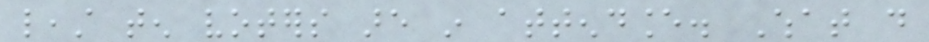least ten voters are in attendance. What do
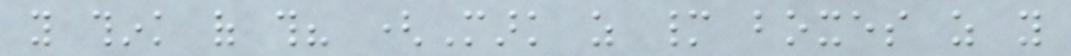you think of this? (Mark as many boxes as you
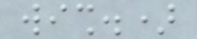wish.)
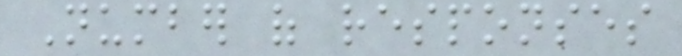Number of responses
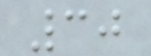30
